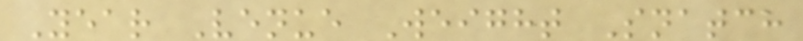Year Venue Weight Snatch
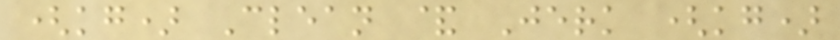(kg) Clean & Jerk (kg)
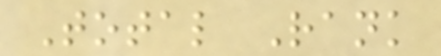Total Rank
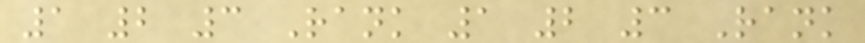1 2 3 Rank 1 2 3 Rank
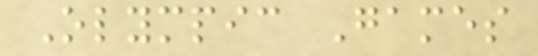Olympic Games
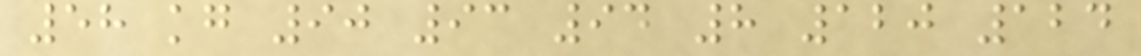58 kg 90 93 94 8 120 124
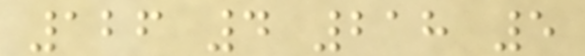126 4 218 5
